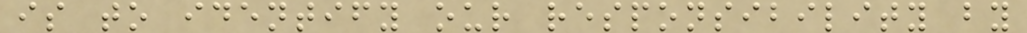is to identify our responsibility by
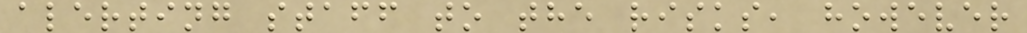alerting staff to the risks, however
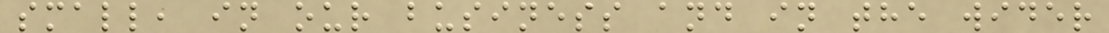small, in our business and in the wider
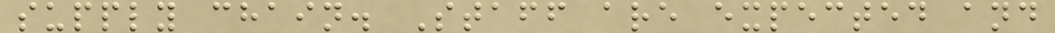supply chain. Staff are expected and
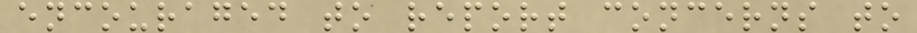encouraged to report concerns to
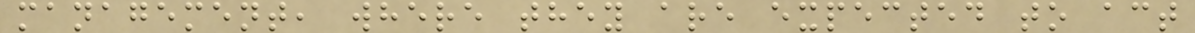management, where they are expected to act
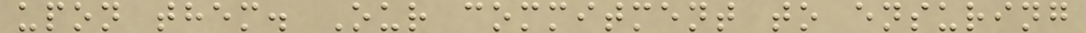upon them. Our commitment to ensuring
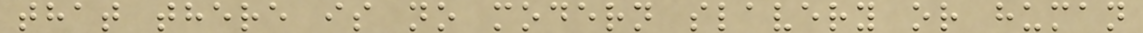that there is no modern slavery or human
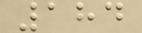184
